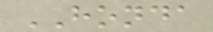HONDA
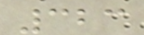323
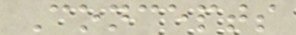Concepts
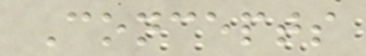Concepts
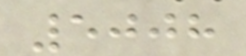5008
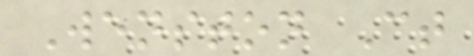Wenston Ct
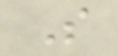S
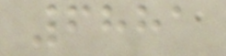6881
